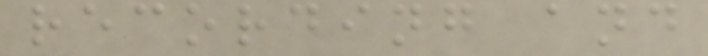recording and
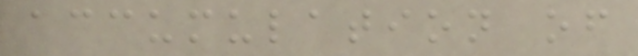accumulation of
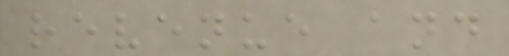revenue and
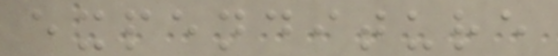expenditure
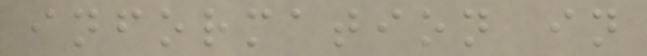information in
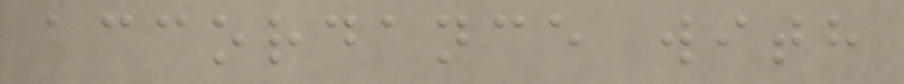accordance with
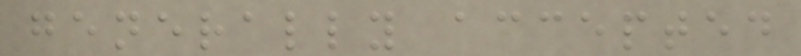generally accepted
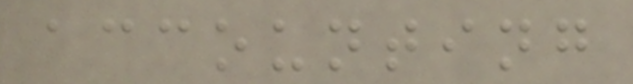accounting
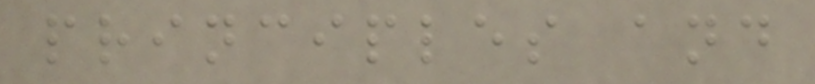principles and
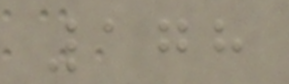178
